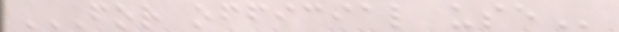FOR OFFICIAL USE
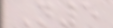N5
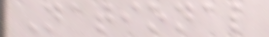National
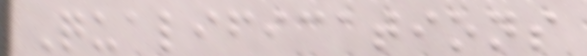Qualifications
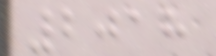2018
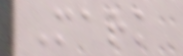Mark
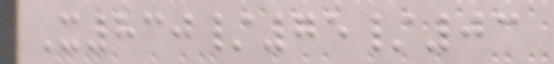X830/75/03
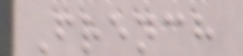French
